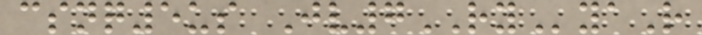csnq5us Jv7RYyaR
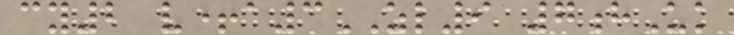cy2 v+a3ZL9 7hUk
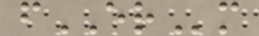fERm
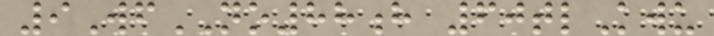9WfNO88h 60tlKwu
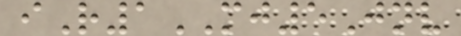iR1MJ5Jnv
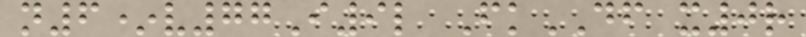n6*v77I9l FkDF x0r
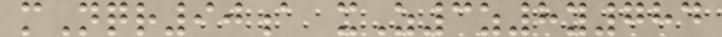mNqr90a xZ3z8y784
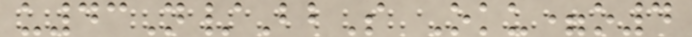u43N/BbS Oku=o4
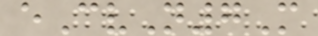eCvN7M
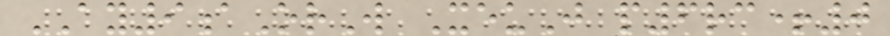AY9aOrW XeuJ p6rc+0
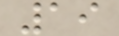19
